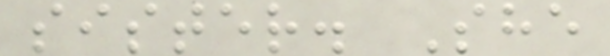sister. She
